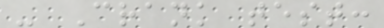- Crank test:
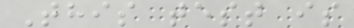This test is
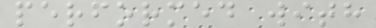performed with
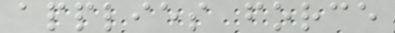applies force
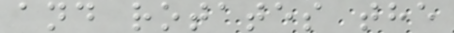and rotates the
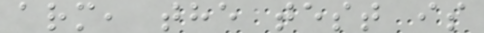arm, the test is
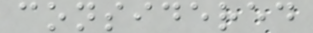considered
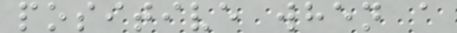positive when a
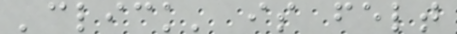'click' is felt
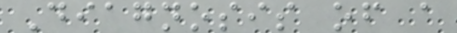Diagnosis of a
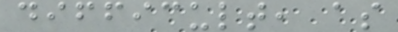difficult, as
